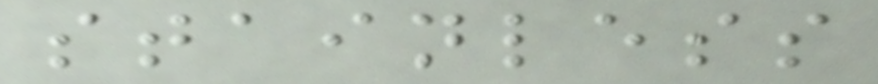stainless
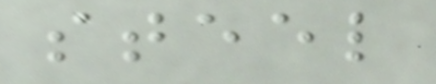steel
